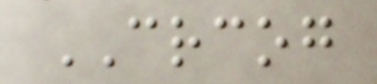CRCOG
